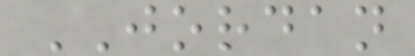JORDAN
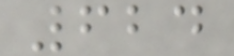624
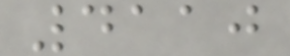4110
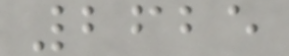2625
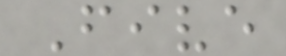Five
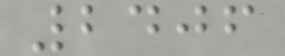2406
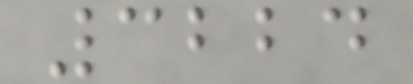3224
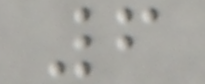6
